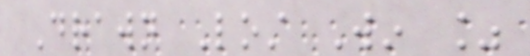Drawn Lost Win %
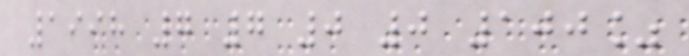1998 7 7 0 0 100%
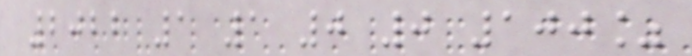2022 1 1 0 0 100%
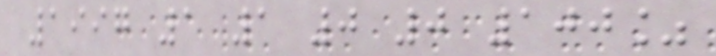1997 1 1 0 0 100%
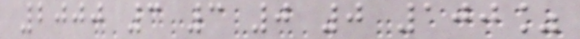2000 3 3 0 0 100%
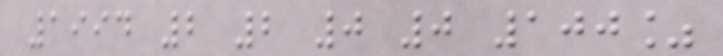1994 2 2 0 0 100%
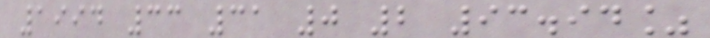1994 33 31 0 2 93.94%
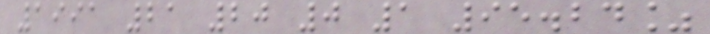1991 21 20 0 1 95.24%
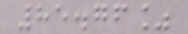85.76%
